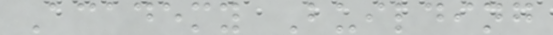Academy Building
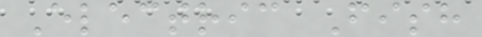Electric Fish
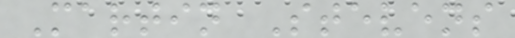Martin Stevens
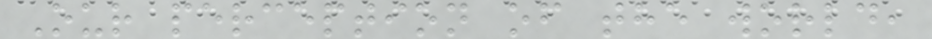Our perception of the world,
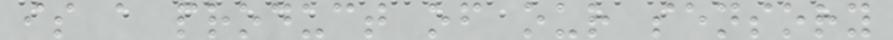is a product of our sensory
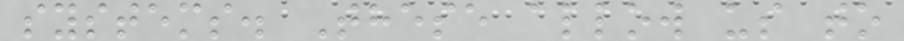systems. These allow us to
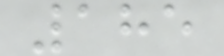185
